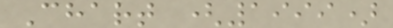Chart (1999)
